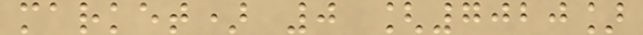market) 0 [7020]
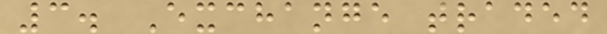3. Exchange traded
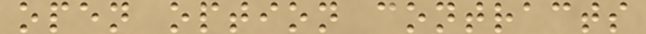open option contracts
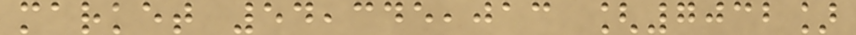market 54,345,013 [7032]
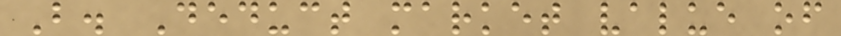B. Deduct market value of
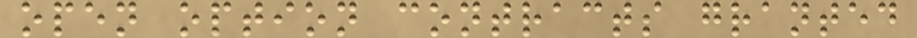open option contracts granted
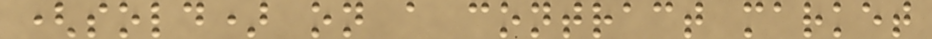(sold) on a contract market
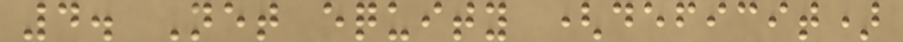4. Net equity (deficit)
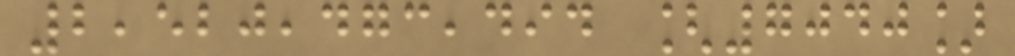2,520,473,494 [7040]
